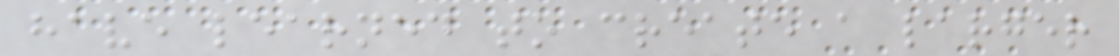have learned to create a larger
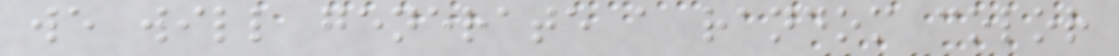we will generate a random color
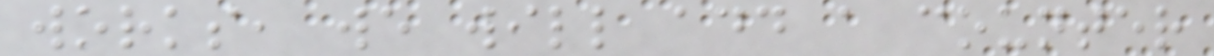works, we will add a counter
